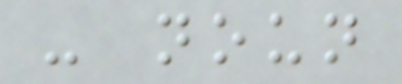- noun
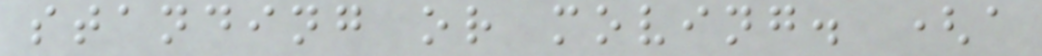standing or moving. (a
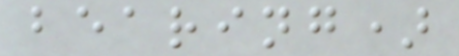bearing)
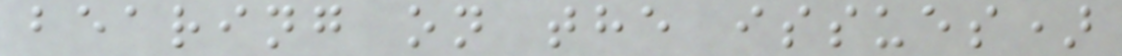bearing on the issues)
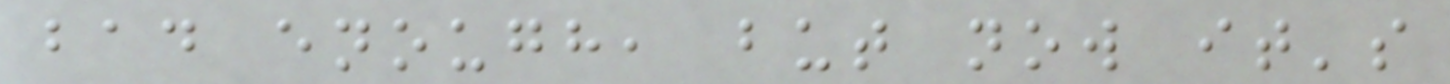bad enough, but now it's
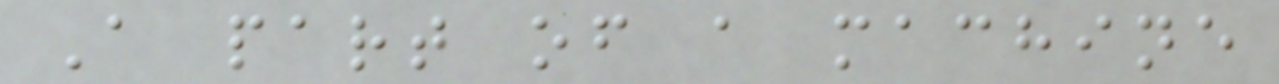A part of a machine
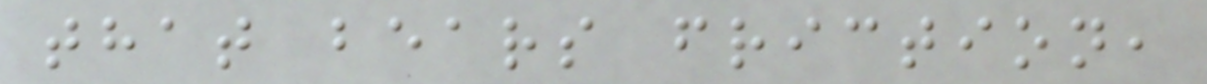that bears friction,
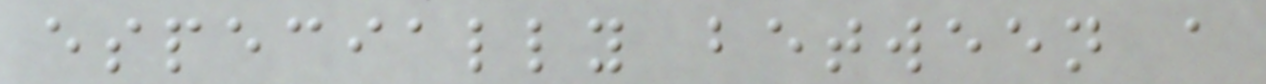especially between a
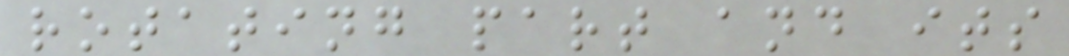rotating part and its
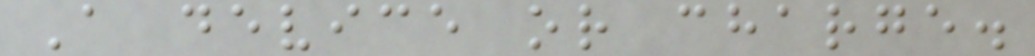A device or charge.
